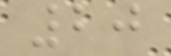20
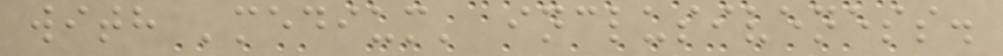with 'medium' inclusiveness.
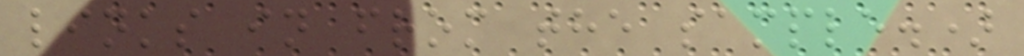links in from the sample.)
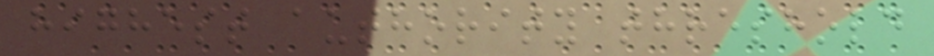highest authority threshold
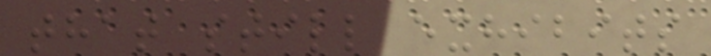that still exhibits
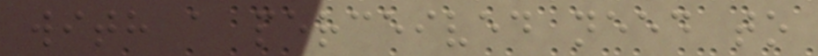with a perceived need to
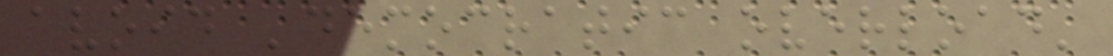avoid 'democratic overload'
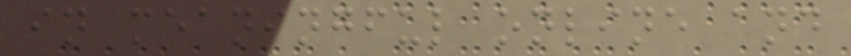in meaningful online and
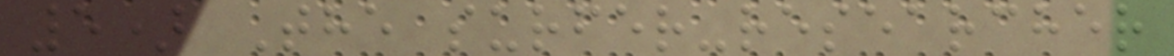5) The surfer-researcher
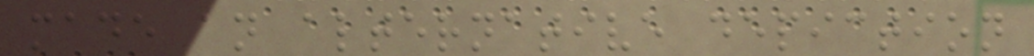made an alternative depiction
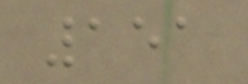151
